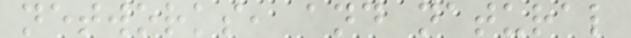networks, and natural
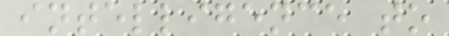intelligence to
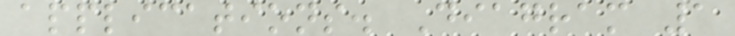applications. Diagram 1
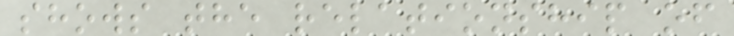shows the relationship of
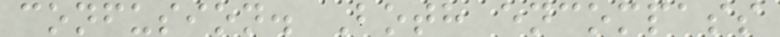confusion. Both encompass
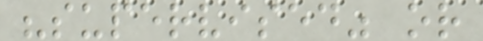"supervised" or
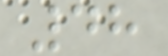48
